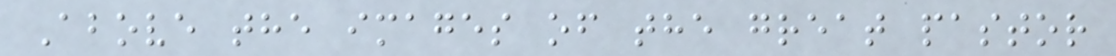Above the images of the great pastor
